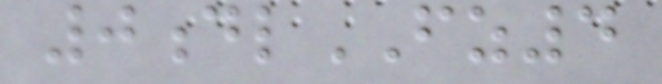0dlFZ4
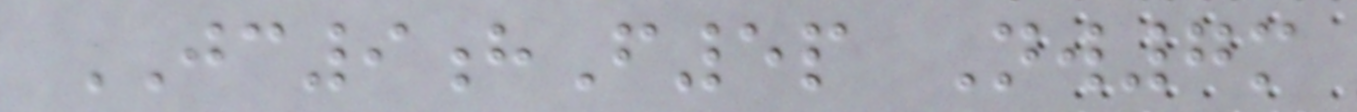JC9hF5p Nw7m
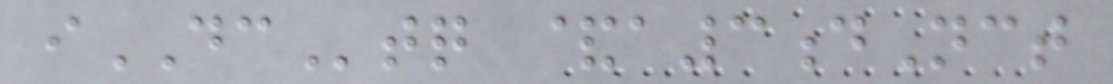iDCtq &a3dNct
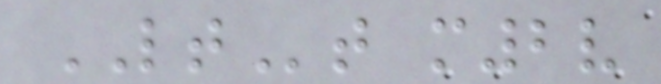LTt m2v
